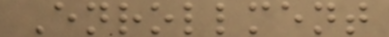Enrollment
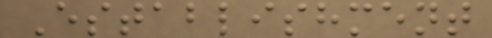Establishment
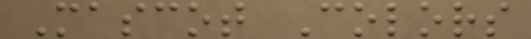Mascot Colors
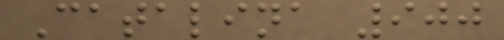Catalina 900
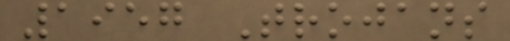1957 Trojans
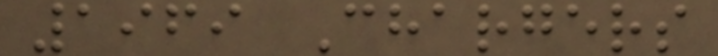1969 Chargers
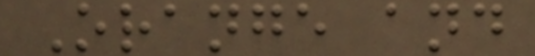Orange and
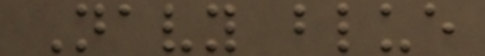Navy blue
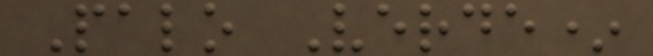Palo Verde*
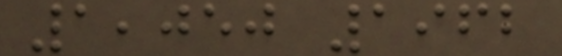1,050 1962
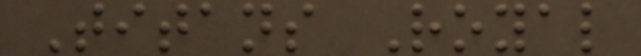Titans Royal
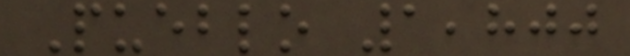Pueblo 1,800
